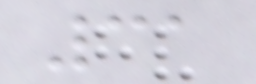31
